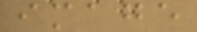image
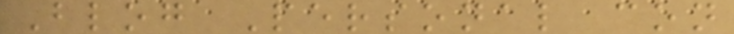Blog Personal con
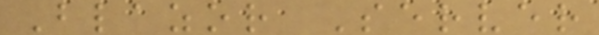Blazor Server
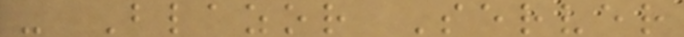- Blazor Server
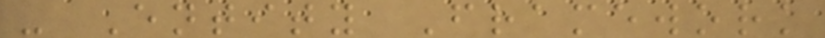- Entity Framework
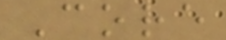Core
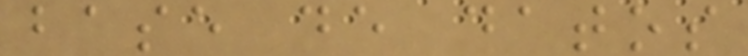base de datos
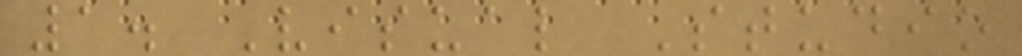1. Visual Studio
